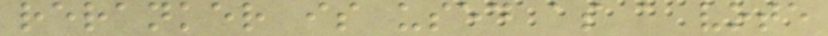reranker is used as a vote
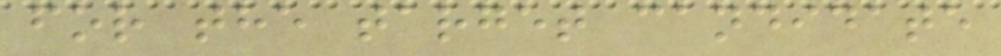for the target candidate
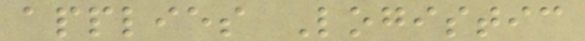applies Logistic
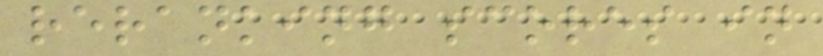reranking scores in
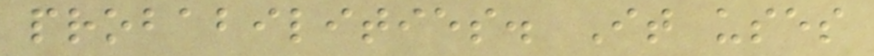probabilities. It uses
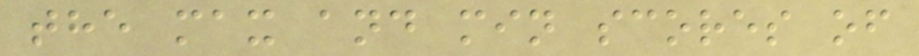the max and min scores of
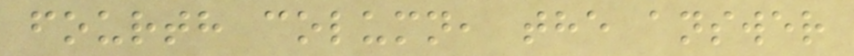fourth column, the answer
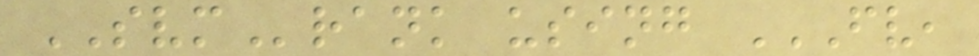SVMrank using FV,
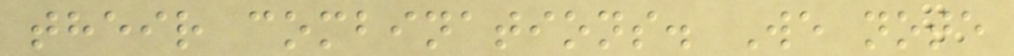their combinations. We note
